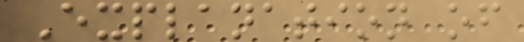Explanation of
